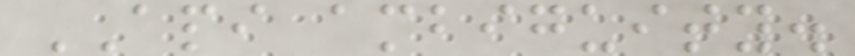API ambiguity.
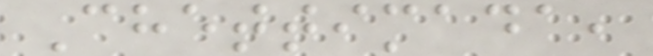Chettimada,
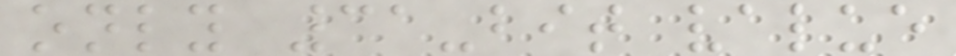only 31-bit value
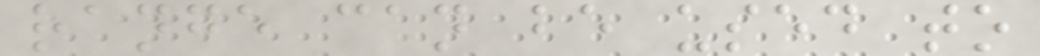range can be used to
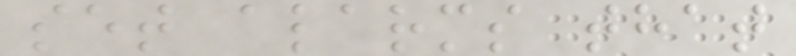set alarms that
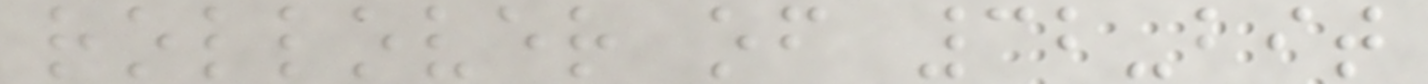rollover of 32-bit
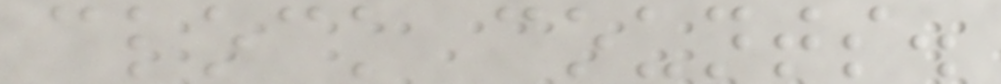clock counts.
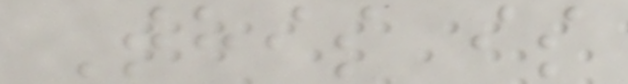This is
